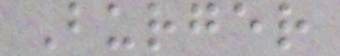Burger
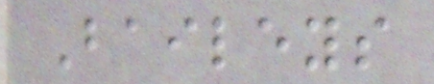Baileys
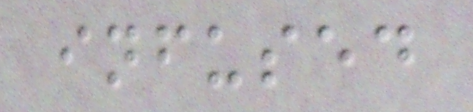infused
